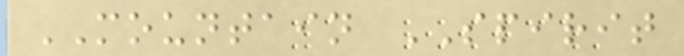MOUNTAIN SPIRIT
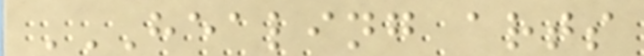HEALING ARTS
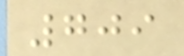709
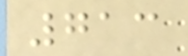713
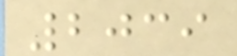2039
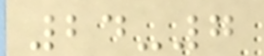24-7
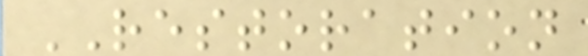RESTORATION
